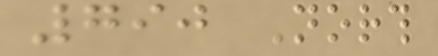790 North
